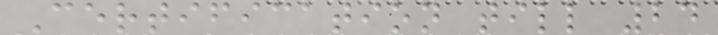Certification till 24
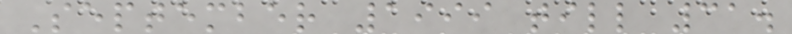September 1999 till 31.
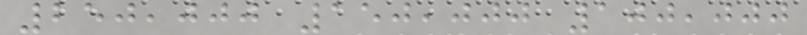250,000 150,000 100,000
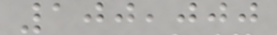100,000
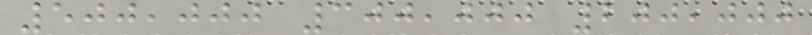500,000 300,000 200,000
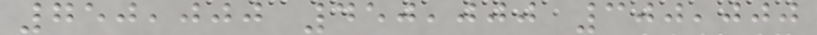750,000 450,000 300,000
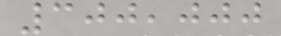300,000
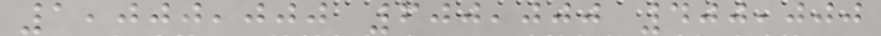1,000,000 600,000 400,000
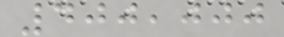400,000
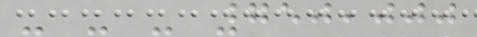- - - 750,000
